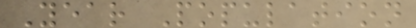Year Population
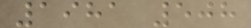1981 508
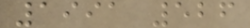1991 526
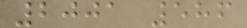2001 586
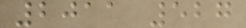2011 527
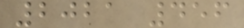2021 456
